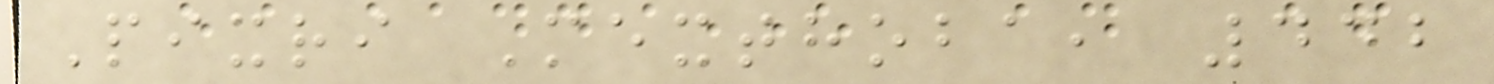Pixri Mexthoba, 442
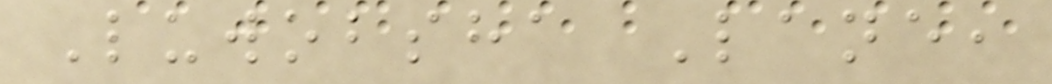Luwobsha Lane,
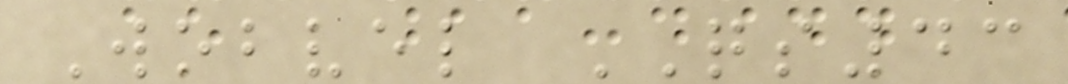Wobvel QS43
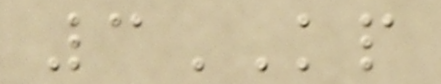3KP
